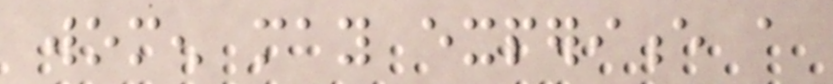women may experience a
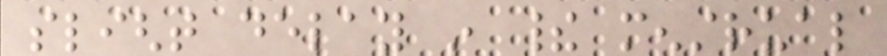slight delay in their menstrual
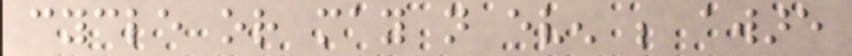cycle or may not even be aware
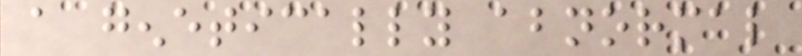a genetically abnormal
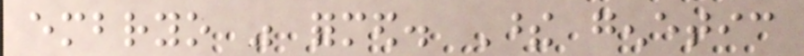embryo was formed. These genetic
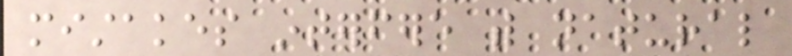mistakes interfere with natural
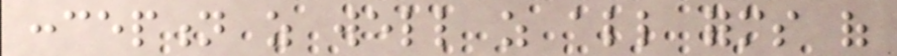conception as well as all forms of
